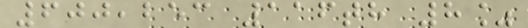600,253 116th 8%
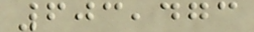603,473
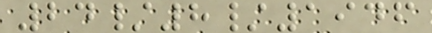24/8/1946
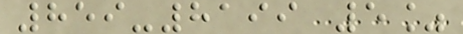859-8199 5%
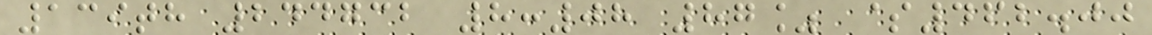139th 244732 8:08 87% $462.00
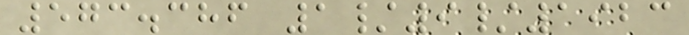573.386 1/9/1923
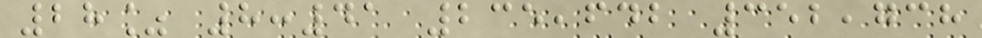28% 8:41 235,642 352,738
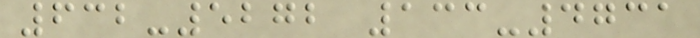632-5272 133-4731
